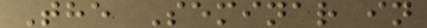The Seminar in
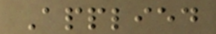Applied
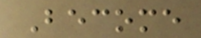Become
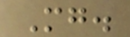Mg.
